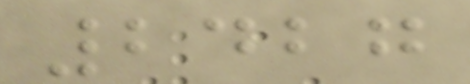2427
